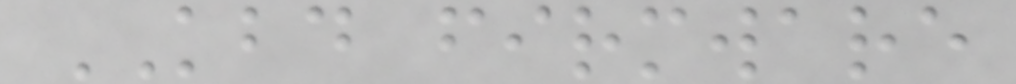KBD firmware
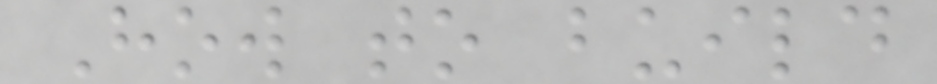How to build
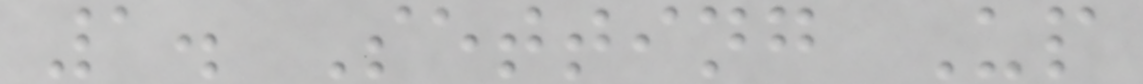1. Setting Up
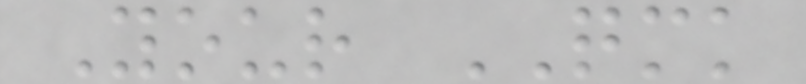Your QMK
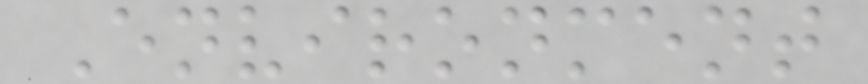Environment
